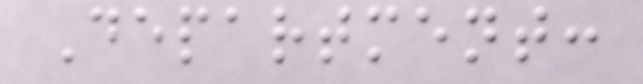Department:
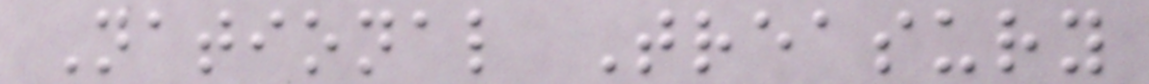National Treasury
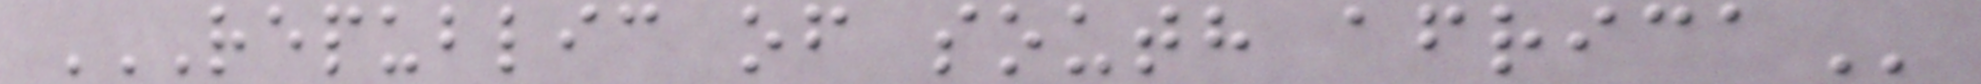REPUBLIC OF SOUTH AFRICA
